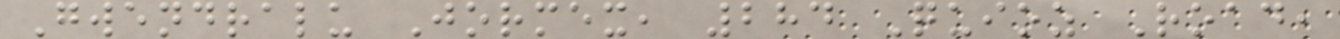Gwendralu Jormex, 284 Quioz Road,
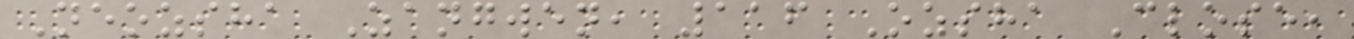Neozsha Zangwen, 116 Ozsha Close,
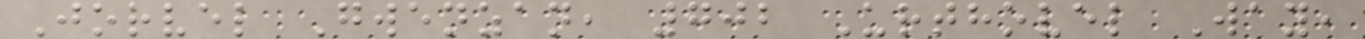Jorvel Gwenzan, 702 Urthovel Way,
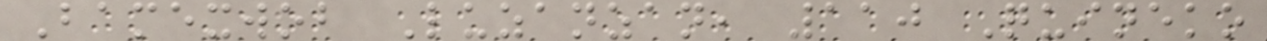Bamexwob Luzanzan, 110 Quineko
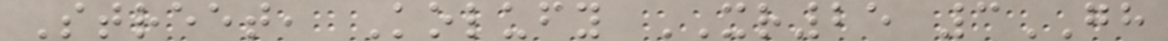Street, Kolufy XR25 3GH
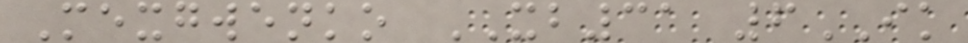Mexgwenko XB31 6IK
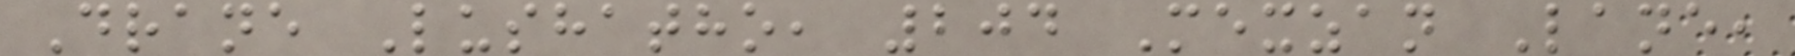Drane Lushatho, 204 Mexzan Lane,
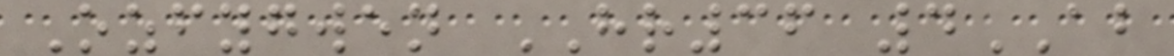Ozfygwen HR36 4AB
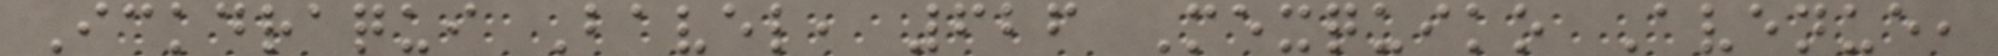Ickdraqui Bavel, 626 Mexquiko Avenue,
